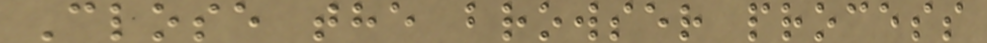Close the browser process
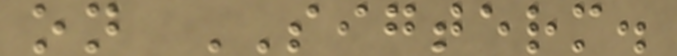on SIGTERM.
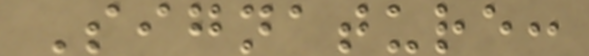Signature:
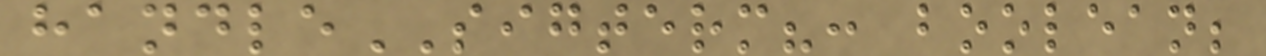handleSIGTERM?: boolean;
